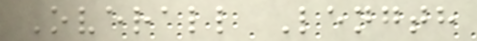Overall Length
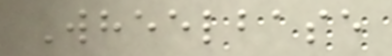Wheelbase
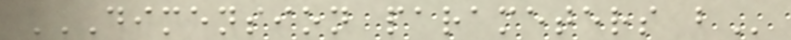DIMENSION PARAMETERS B
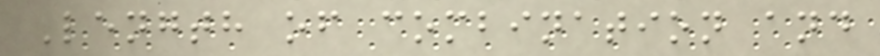Length of combination and
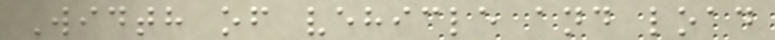Width of vehicle and load
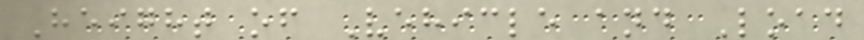Height of Vehicle and Load
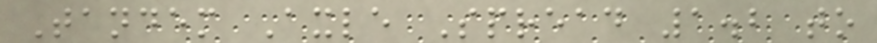Tandem Axle Spread 1.2 to
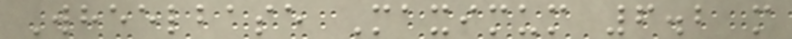Wheelbase Maximum 6.2 m
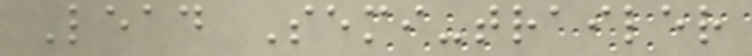Lead Semi-trailer
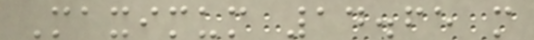Maximum 14.65 m
